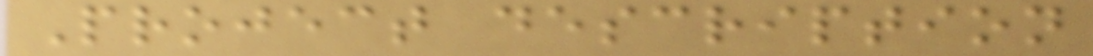Project description
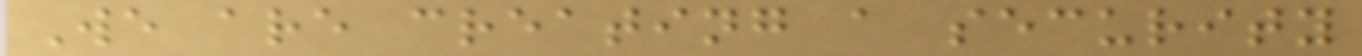We are creating a security
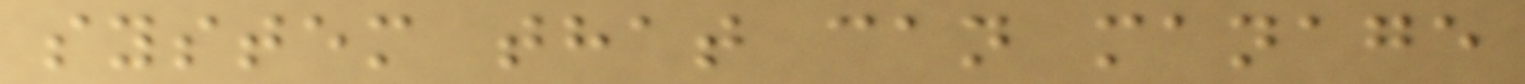system that can manage
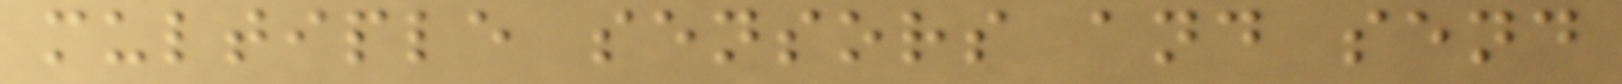multiple sensors and send
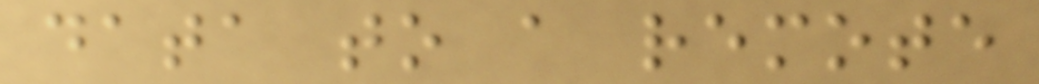data to a remote
